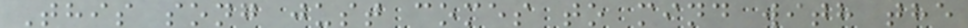This song just comes to mind with the
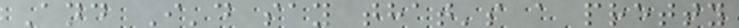And I'd say that's a pretty
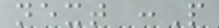next :P
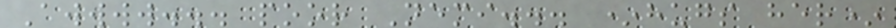Awwww... poor Nemi... *hugs her*
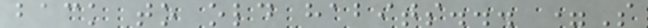back to old habits... =S
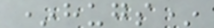*hugs*
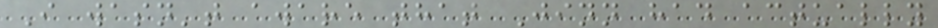I wasn't aware that Jinn had actually
